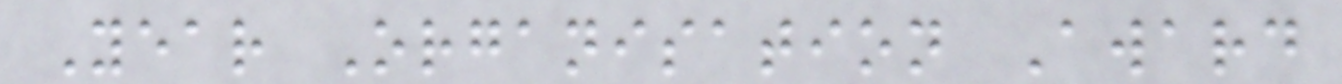Year Organisation Award
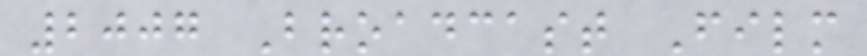2007 Broadcast Film
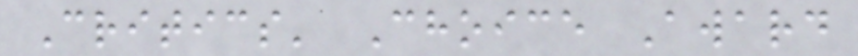Critics' Choice Award
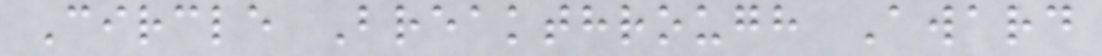Circle Breakthrough Award
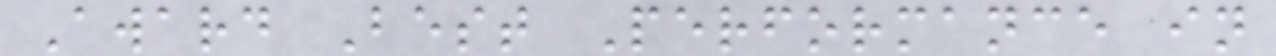Award Best Performance in
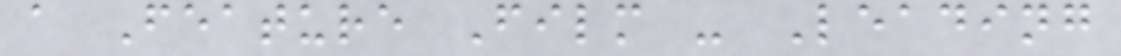a Feature Film - Leading
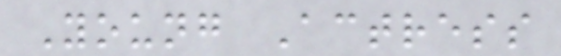Young Actress
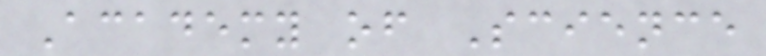Academy of Science
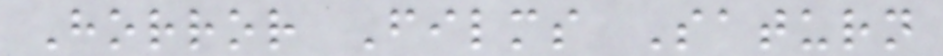Horror Films Saturn
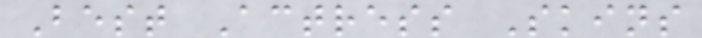Best Actress Skins
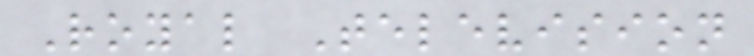Royal Television
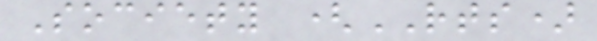Society (RTS)
